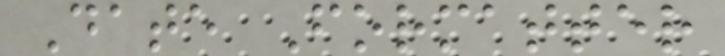Date Formatter
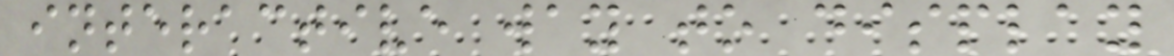interactive way to display
